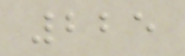225
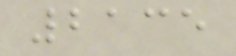2135
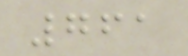761
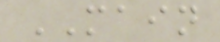MAIN
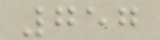757
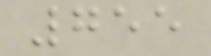755
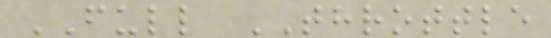FULL THROTTLE
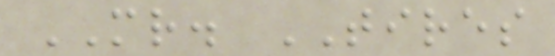MR. TIRES
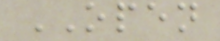OPEN
